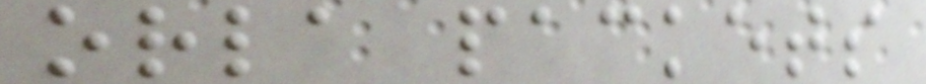orla packets
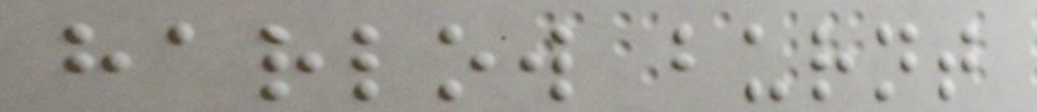harlow burnt
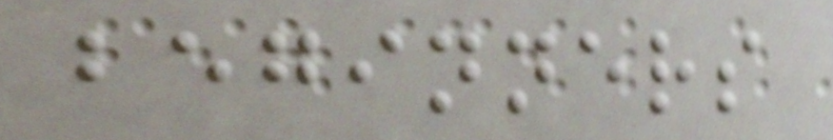beginners
